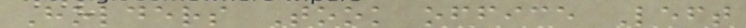Holders Took office Left
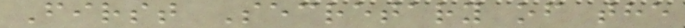First Secretary of the
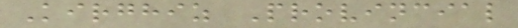Kirghiz Provincial
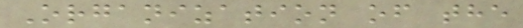Organization of the
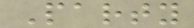Party
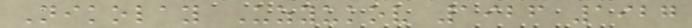Nikolay Uzyukov 1926 1927
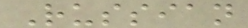Russian
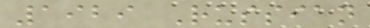1929 Russian
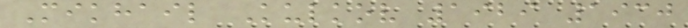Mikhail Kulkov 1929 1930
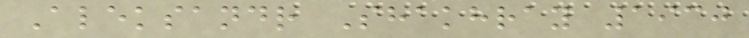Aleksandr Shakhray 1930
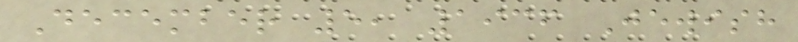December 5, 1936 Jewish
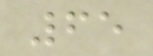65
